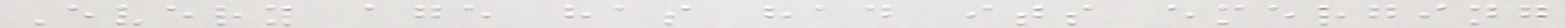Every age has had its emerging
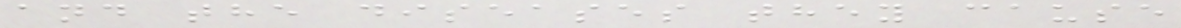and the diseases they cause
